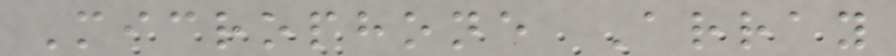Microphone Array
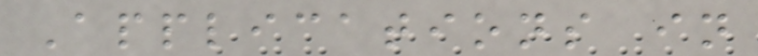Applications in
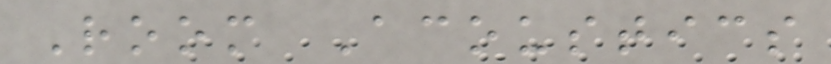Room Acoustics
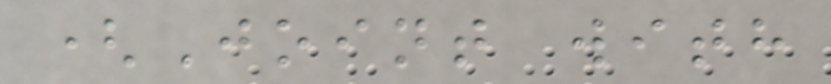(Joint with
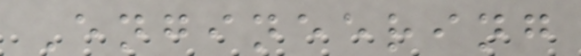Engineering
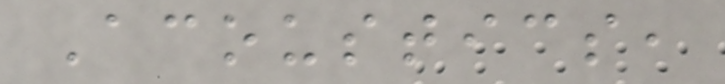Acoustics,
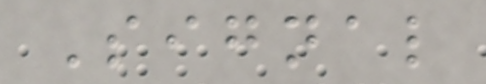Signal
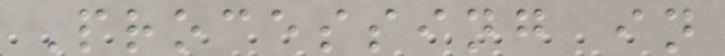Processing in
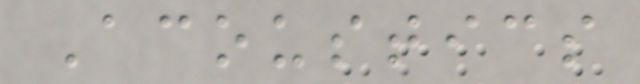Acoustics
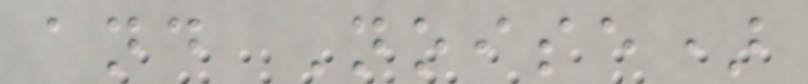and Noise)
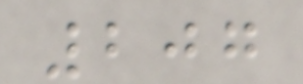207
